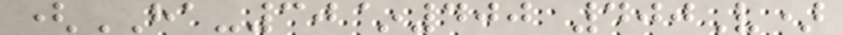(HA-30~400 400V)
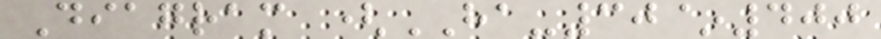Diagram (HA-30~400
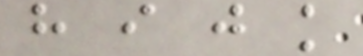h i j k
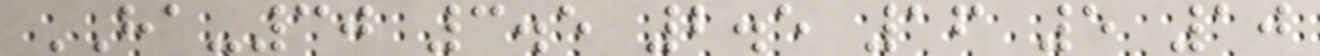HA-30 3.5 2.5 16 5 10
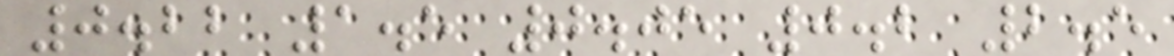0.22 1.5 0.05 0.2 2.5
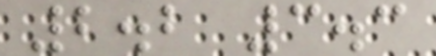2.2 3.3
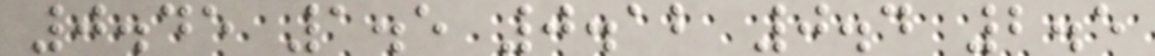0.45 1.5 0.12 0.4 2.5
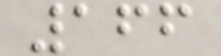166
